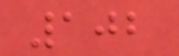102
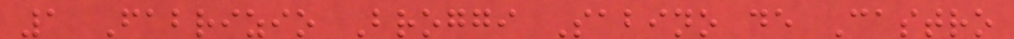1 Fabrizio Broggi Sabino de Castro
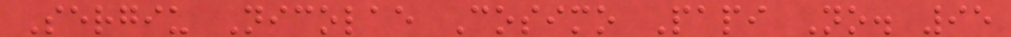Sergiu Nicolae Cosimo Papi No. 95
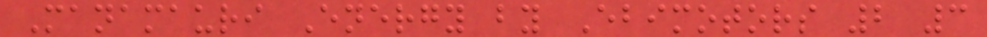Manamauri Energy by Ebimotors 2 3
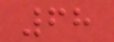68
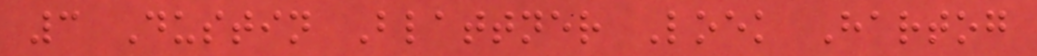3 Dustin Blattner Loek Hartog
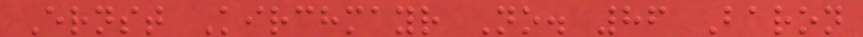Ernst Kirchmayr No. 86 Baron
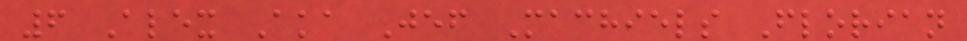6 Alex Aka Jef Machiels Florian
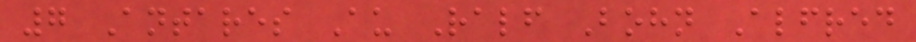7 Antares Au Ralf Bohn Alfred
